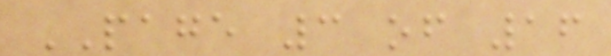PAGE 3 of 16
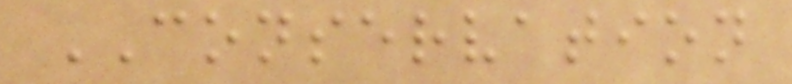CONSERVATION
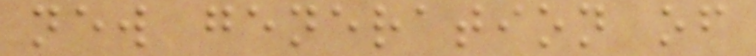new generation of
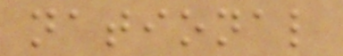national
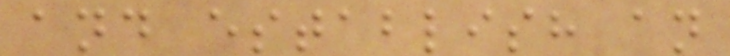and establish an
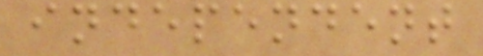independent
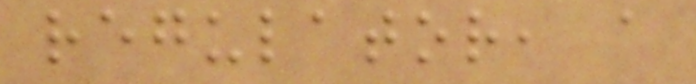regulator, a
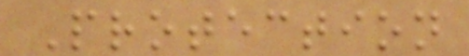Protection
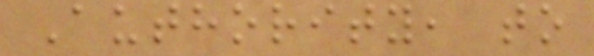Authority, to
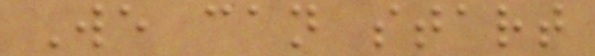We can start
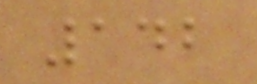142
